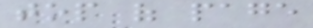top of page
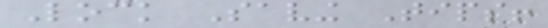Lock Saving Tips!
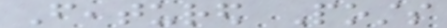Featured Posts
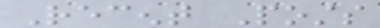Recent Posts
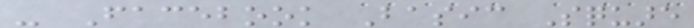- Facebook Basic Square
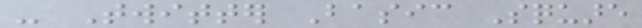- Twitter Basic Square
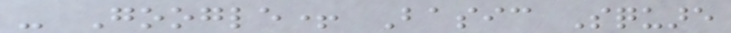- Google+ Basic Square
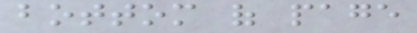bottom of page
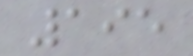195
